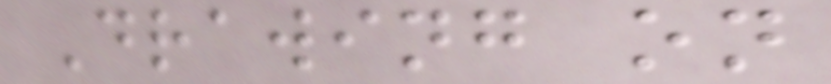Drawing on
